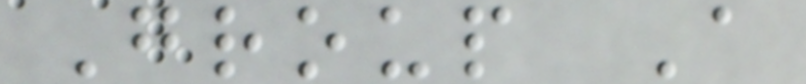Group A
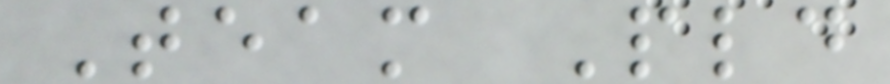Team Pld
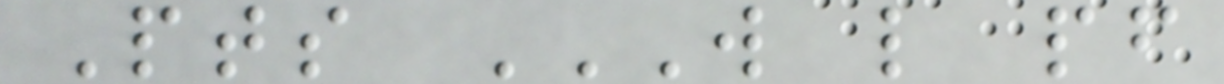Pts W L PF
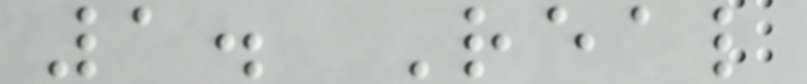1. Real
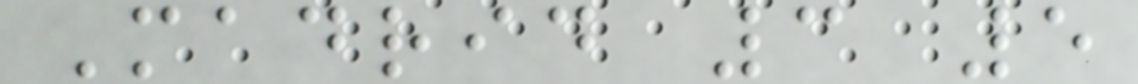Madrid 3 5
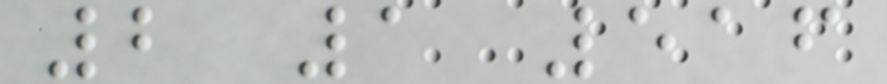2 1 516
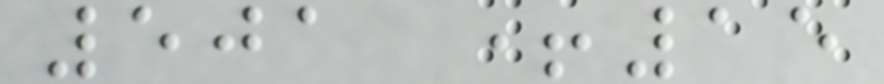501 +15
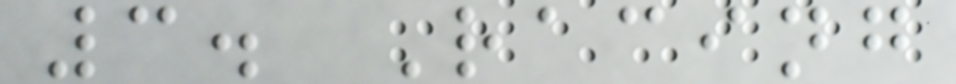3. Racing
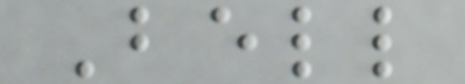Bell
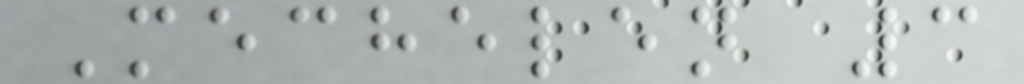Mechelen 3
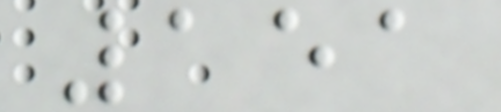151
